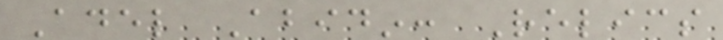Adel Abidin: Relics
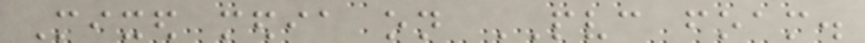Mixed media on PVC foam.
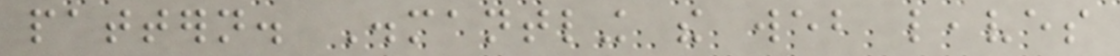pattern. Dismantling the web leaves
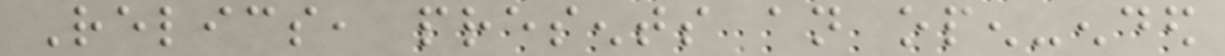Relics, presents an open-ended
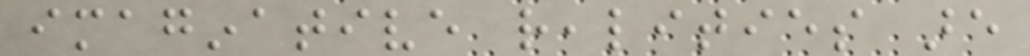imaginative realities are
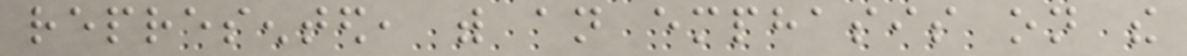represented, with an emphasis on the
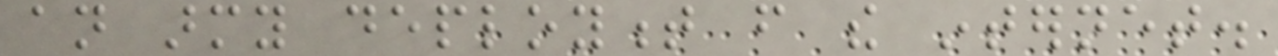an army deployment from the internet.
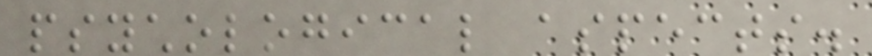psychological aspects.
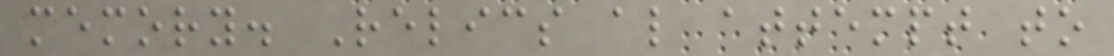memory. Relics also attempt to
